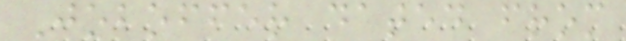Joboffer dated from
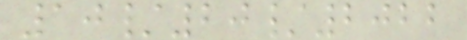10/20/2022
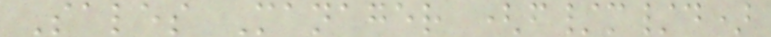Sales Manager (f/m/d)
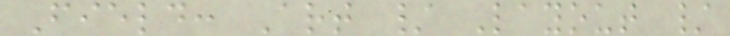Field: Art / Layout /
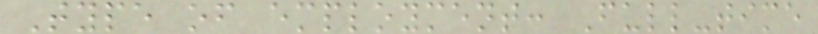Type of employment: Full-time
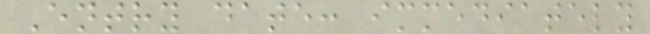Entry date: immediately
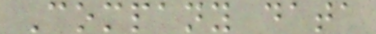Company data
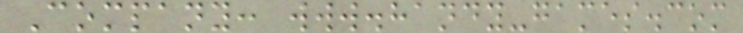Company: www.handy-games.com
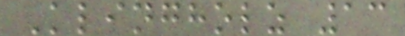Klingholz 13
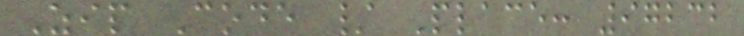Zip Code / Place: 97232
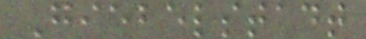Giebelstadt
